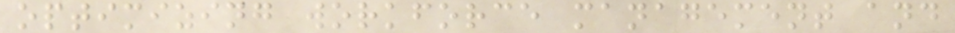optimizing workforce management and
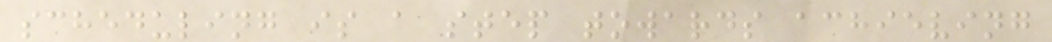scheduling is a step towards achieving
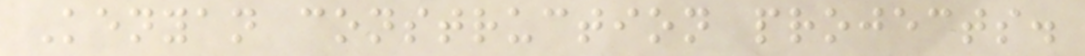Kenyan construction projects.
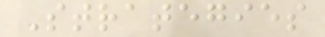Strategies
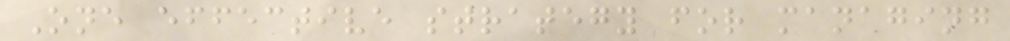One effective strategy for managing
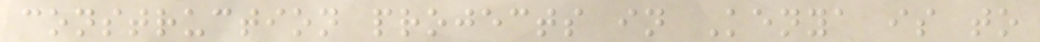construction projects in Kenya is to
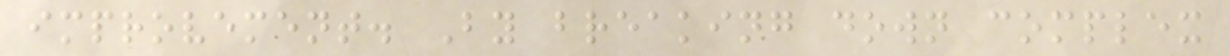improvement. By breaking down complex
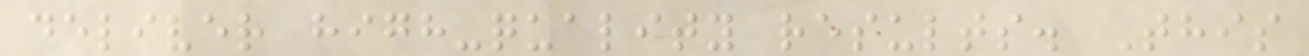deliver high-quality results. This
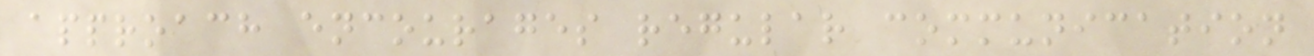approach encourages regular communication
